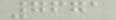7671
